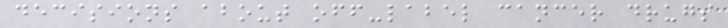decisions about off-label cancer drugs
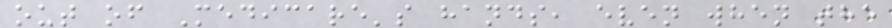out of Medicare's hands, even when the
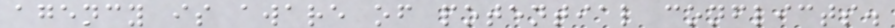agency is aware of potential conflicts.
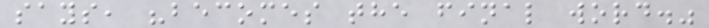says, "becomes the final word."
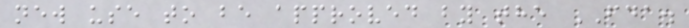new use to be approved by the FDA.
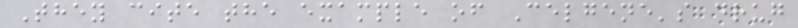They cite the example of Celgene's drug
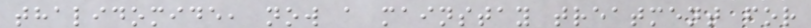thalidomide, now a mainstay treatment for
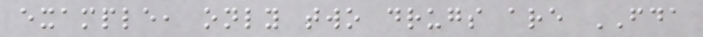example, only two drugs are FDA
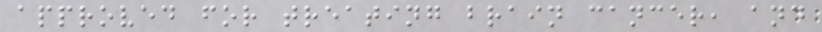approved for treating brain cancer, and
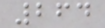264
